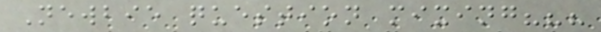Newbie question mixing???
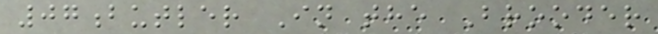07butler In the Brooder
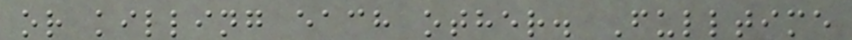or killing each other. Fulltime
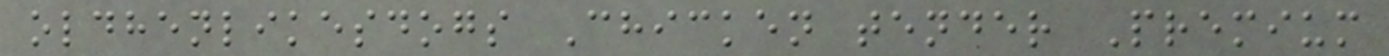oldhenlikesdogs Chicken tender Premium
